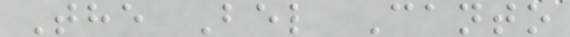The Bel Canto
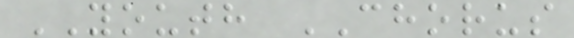YOUTH CHORUS
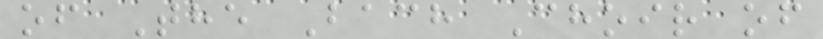of The Bach Choir of
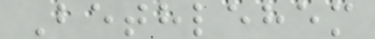Bethlehem
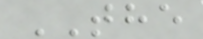THE
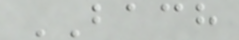BACH
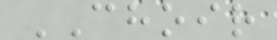CHOIR
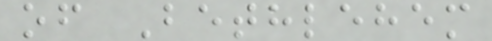of Bethlehem
